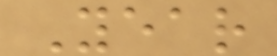Year
